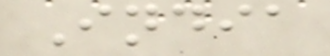India
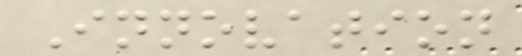Innovation
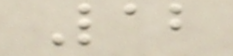Lab
